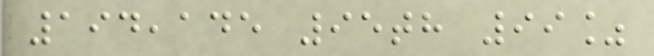194,145 95th 99%
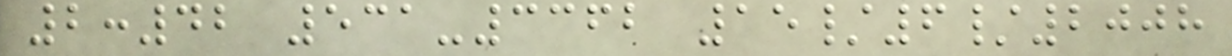2:42 531-3362 15/6/2008
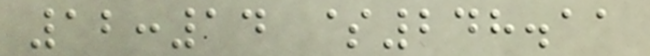12:14 $248.11
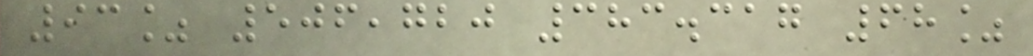93% 506,720 383.317 68%
